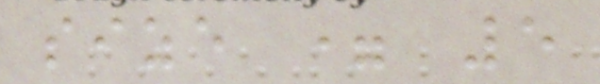size = 5
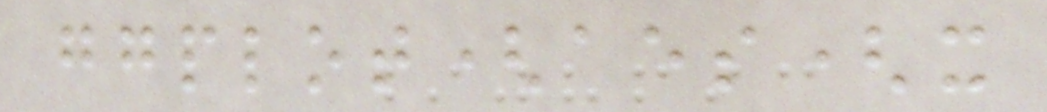ggplot(aes(x
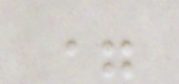=
